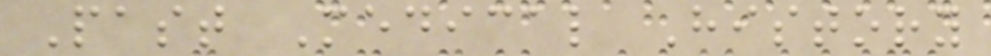Past Medical History
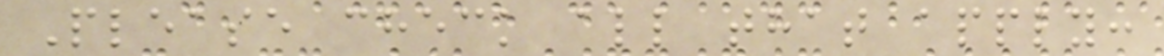Please check all that apply:
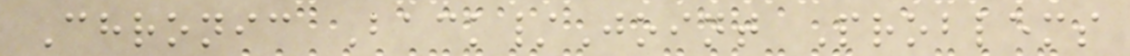Chronic Back/Joint Problems
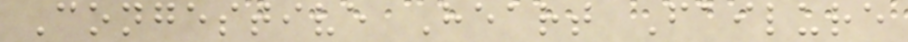Congestive Heart Failure
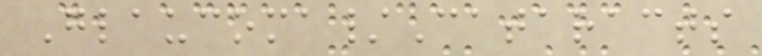Glaucoma/Cataracts
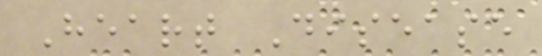Heart Disease
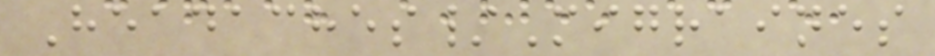Headaches/Migraines
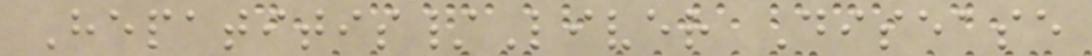Hepatitis/Liver Disease
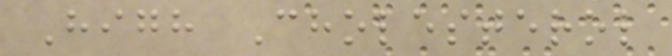High Cholesterol
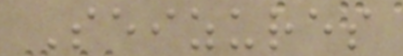Seizures
